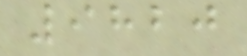9820
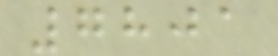7801
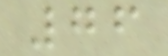76
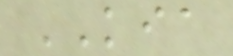KIA
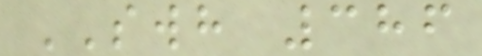SWH 386
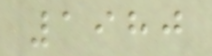1980
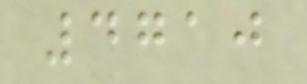4710
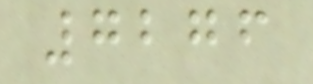7276
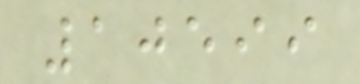10599
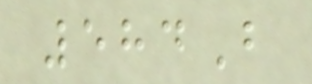584B
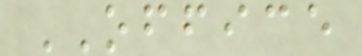OFFICE
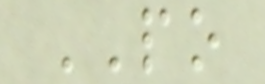PO
